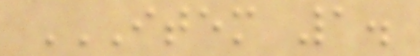ITEM 1.
